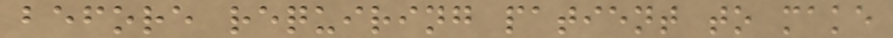before requiring patient to make
